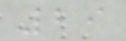29
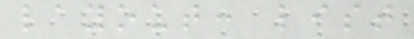layout: list
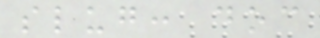slug: doc
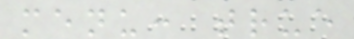menu: true
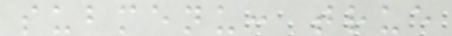submenu: true
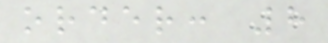order: 8
